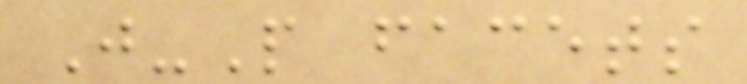J-P facets
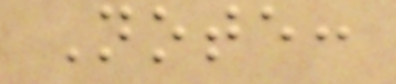Note:
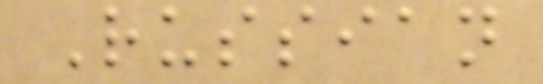Russian
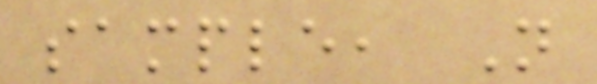sample, N
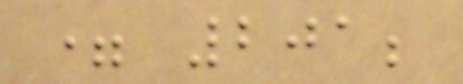= 201;
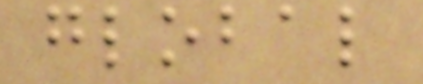global
